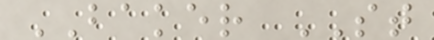BAKER ST
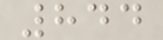844
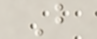B
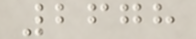2678
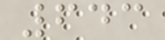643
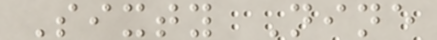Sixty Nine
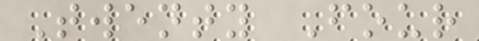Twenty Four
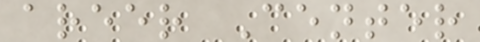areer Center
